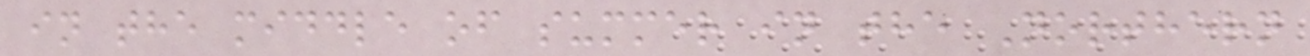in the middle of summer in the Northern
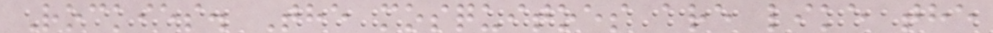Rockies. The mosquitoes are like the
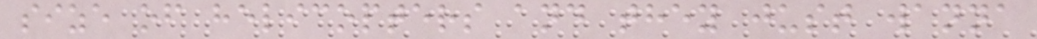size of helicopters and they just wanna
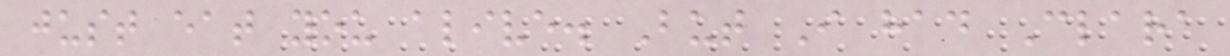just eat you alive. But I had Clara
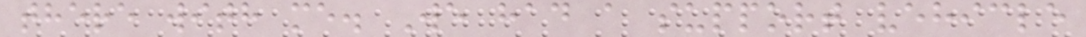there with me. We had a support vehicle
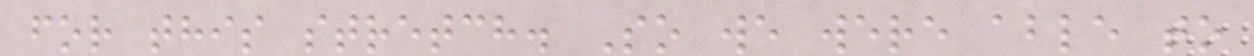for this stretch. So we were able to
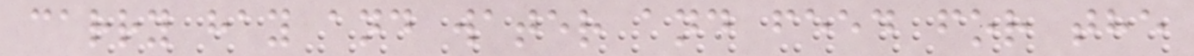carry hay and water and feed for the
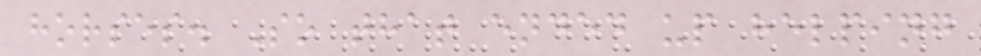horses. So that ended up helping
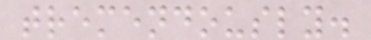tremendously.
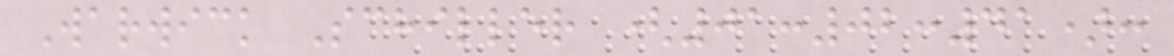Warwick Schiller (01:02:41):
